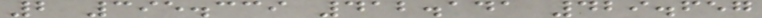2 395.339 412.141 429.657
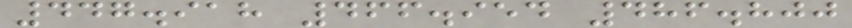447.918 466.954 486.800
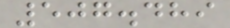507.489
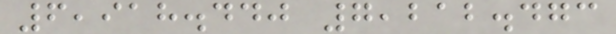6,918.440 7,212.473
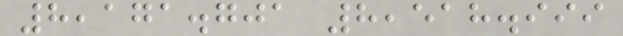8,171.701 8,518.999
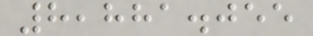8,881.055
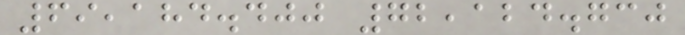69,184.400 72,124.730
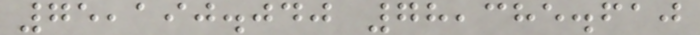75,190.040 78,385.610
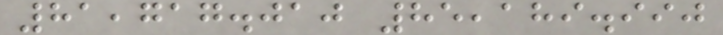81,717.010 85,189.990
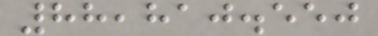88,810.550
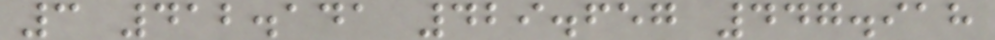3 412.141 429.657 447.918
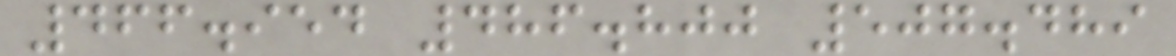466.954 486.800 507.489
